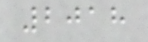2018
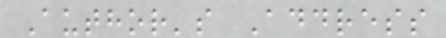Author's Address
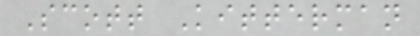Scott Kitterman
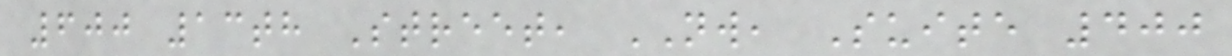600 13th Street, NW, Suite 400
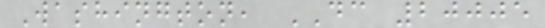Washington, DC 20005
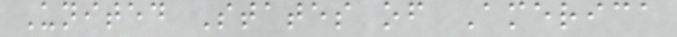United States of America
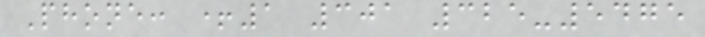Phone: +1 301 325-5475
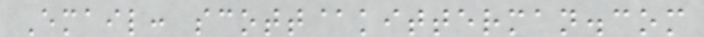Email: scott@kitterman.com
